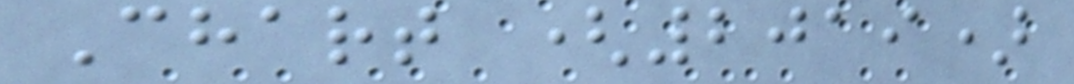Chart (2019)
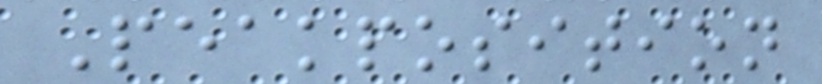Peakposition
